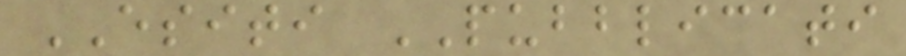ESITI PUBBLICATI
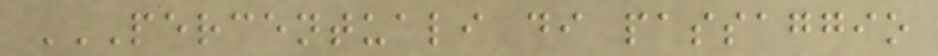PERCENTUALI DI PASSAGGIO
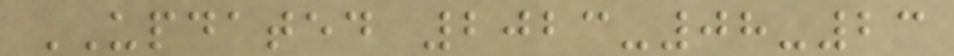UPDATED 2023-08-23
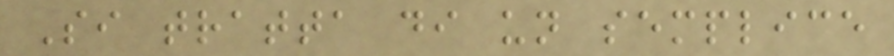Si tratta di un semplice
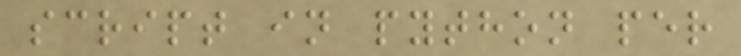script in python per
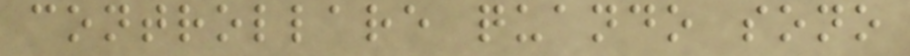controllare quando sono
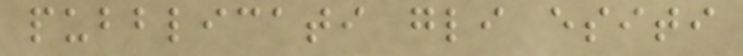pubblicati gli esiti
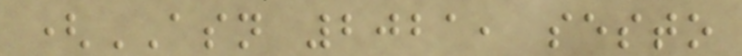(ASN 2021, sesto
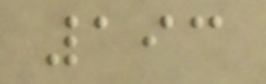193
